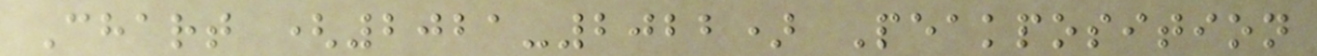Chart (2021-2022) Peakposition
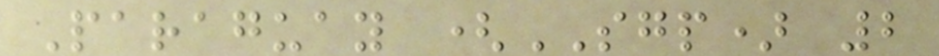Paraguay (SGP) 2
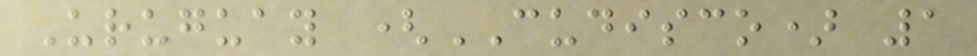Uruguay (CUDISCO) 1
